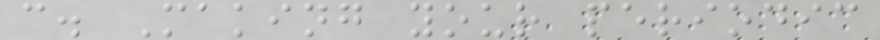c. Making your periodic
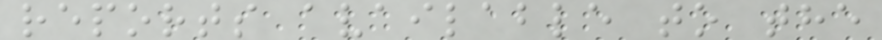reports available to the
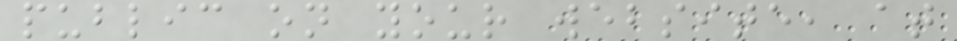public on your website, at
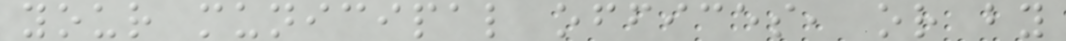your municipal offices, or by
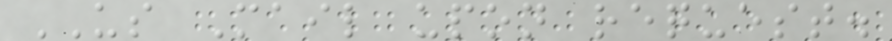US Mail upon request.
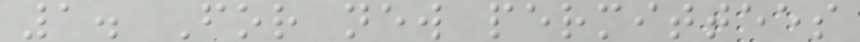1. For new permittees
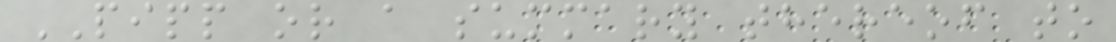PIPP or a summary thereof to
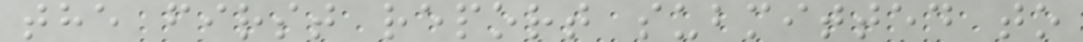the first report submitted to
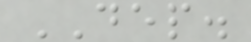DEP.
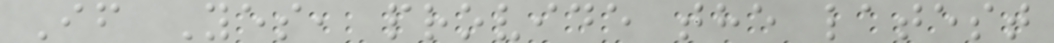If Yes, provide the latest
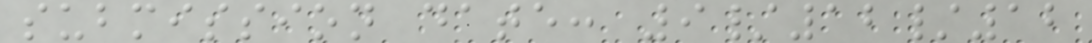submission date: 9/12/12
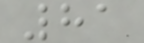81
